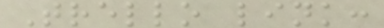Trello link:
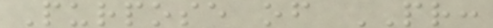Purpose of PR:
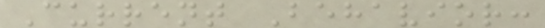Current Behavior:
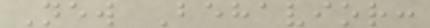New Behavior:
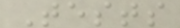Tests
